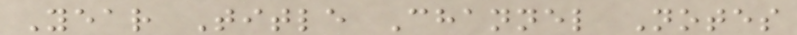Year Title Channel Notes
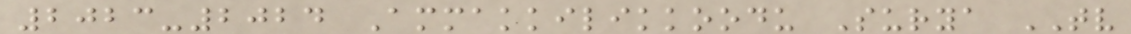2023-2024 Ammakkilikkoodu Surya TV
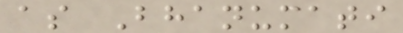as Bhanumati
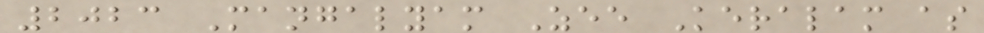2023 Mangalyam Zee Keralam as
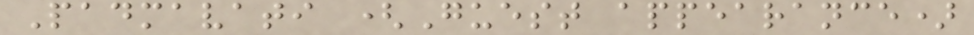Padmavati (Guest appearance)
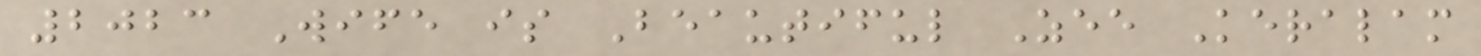2023 Wife is Beautiful Zee Keralam
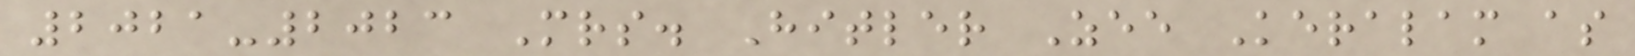2021-2023 Mrs. Hitler Zee Keralam as
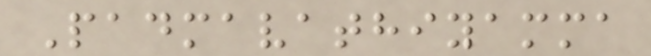Padmavathiyamma
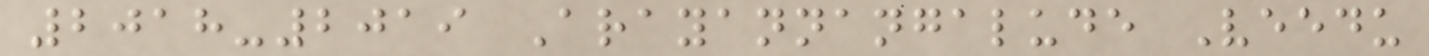2018-2019 Arayannangalude Veedu
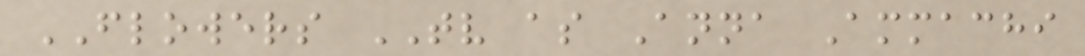FLOWERS TV as Anna Ammachi
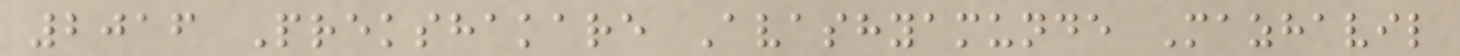2016 Prekshakare Avashyamunde Mazhavil
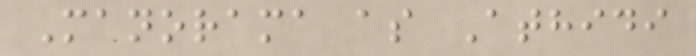Manorama as Athidi
